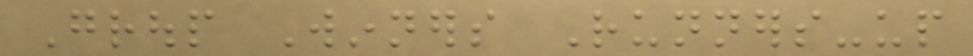Group Winners Runners-up
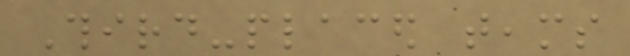Third-placed teams
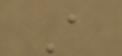A
